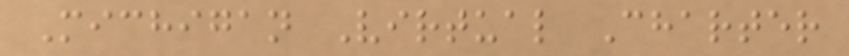Michigan Virtual Charter
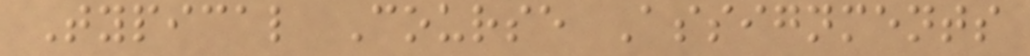Typical Course Assignments
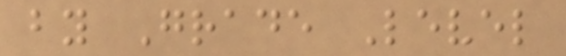by Grade Level
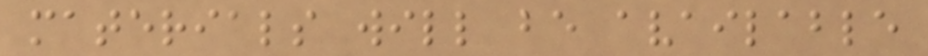materials will be available
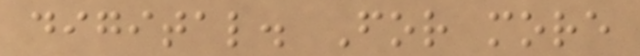digital. For more
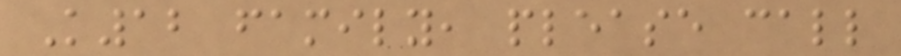K12 family, please call
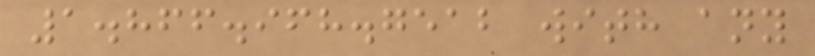1.866.968.7512 with any
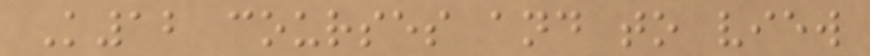K12 courses and to view
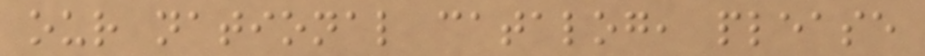our national catalog, please
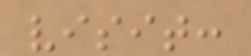visit:
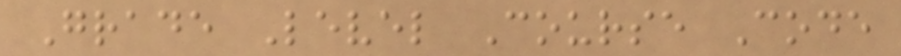Grade Level Course Code
